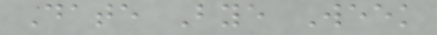Date Bye Week
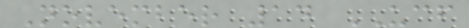November 14 UCF
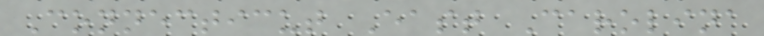Connecticut East Carolina
